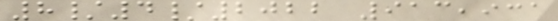8/4/2022 913,931
